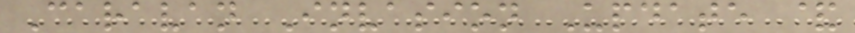Caravan Invasion Update &
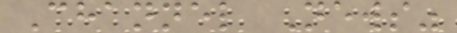Channel News"
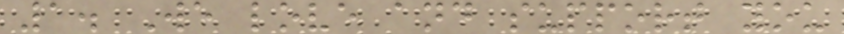1. We love and support you
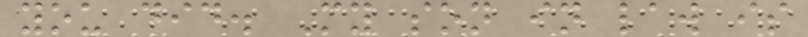you did. My son in law is
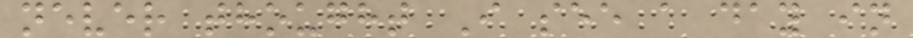never thought I see a day in
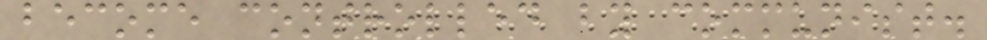become controlled by communist.
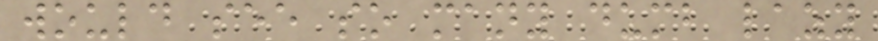would see so many dumb lazy
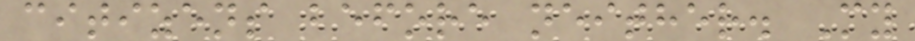citizens before neither. My
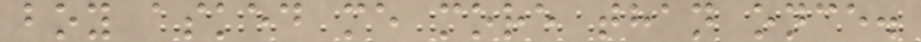boy asked me more than once.
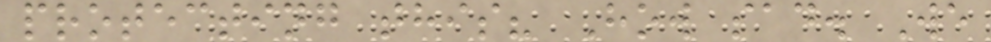protecting this? How sad. We
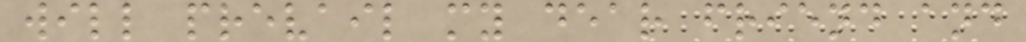will prevail my dear friend and
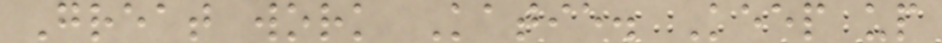Great work Katie. Keep up
